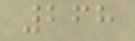268
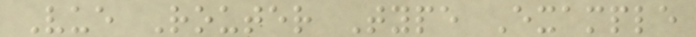Vue Router Type Example
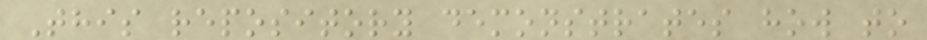This repository demonstrates how to
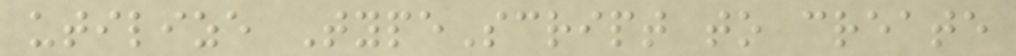utilize TypeScript to create
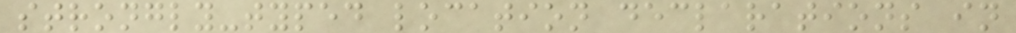strongly-typed location declarations in
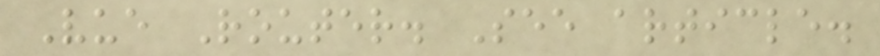Vue Router. See article.
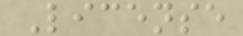License
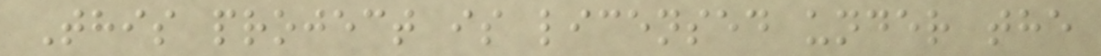This project is licensed under the
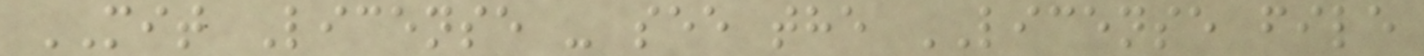MIT License - see the LICENSE file
